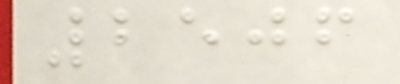2506
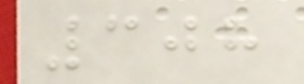308
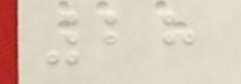28
